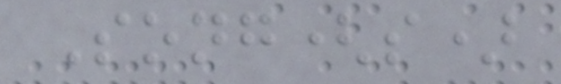Song(s)
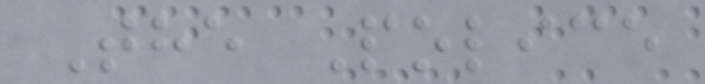The Police
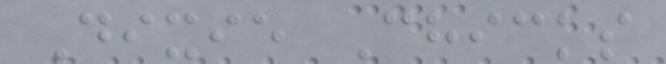Dixie Chicks
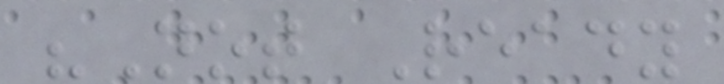"Not Ready
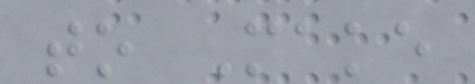to Make
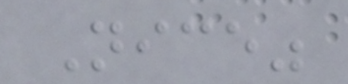Nice"
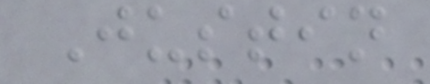Justin
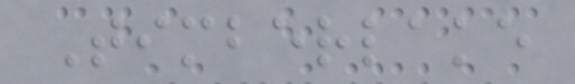Timberlake
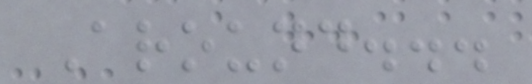Around...
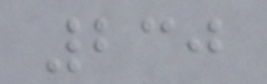230
